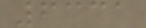6331
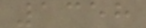1358
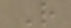R
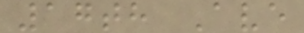17th Ave
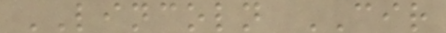LINCOLN CIR
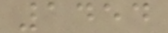1454
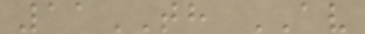11TH AV
